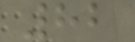82
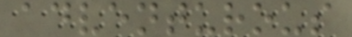adventurous
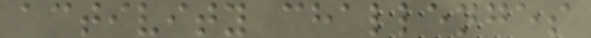activity challenges
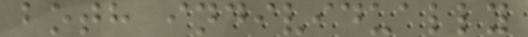both individually
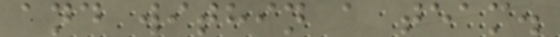and within a team.
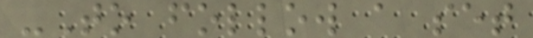-To follow a set
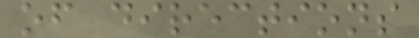of directions
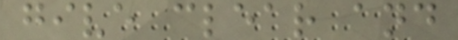give clear and
